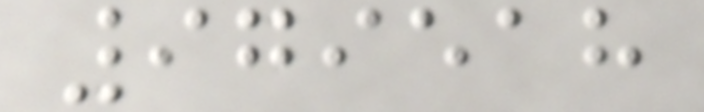979518
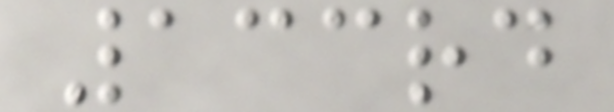133rd
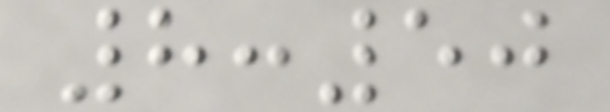8:50
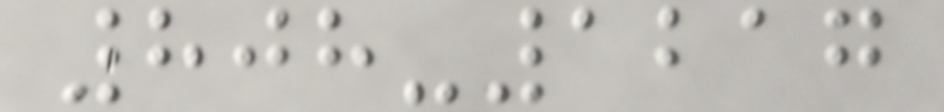808-1217
